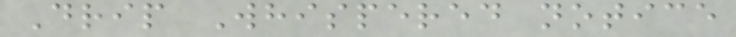Drip Whispered notice
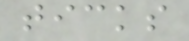ticks
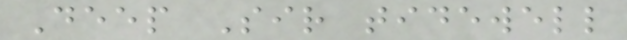Deep Sir tidewell
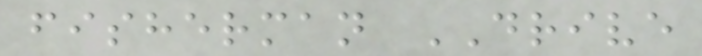fisherman DRIVE
